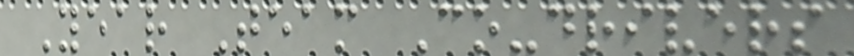Year Team Co-drivers
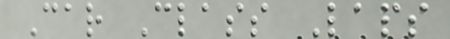Car Class Laps
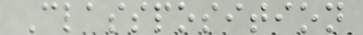Classposition
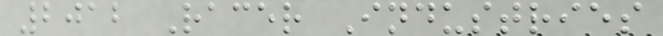2012 Racer Industries
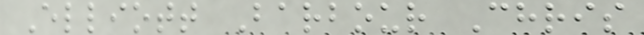Elliott Barbour Chris
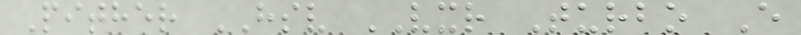Pither HSV VXR Turbo E
